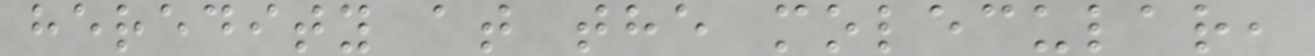heredity at the molecular,
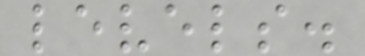levels.
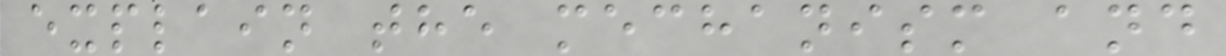explain the mechanism and
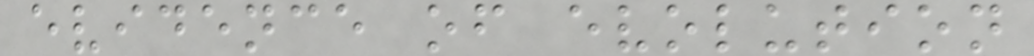evidence of evolution
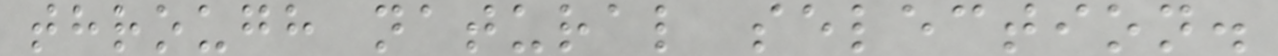through natural selection.
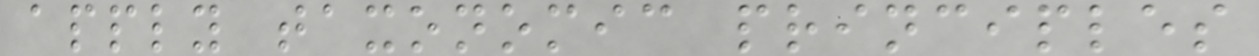apply taxonomic principles
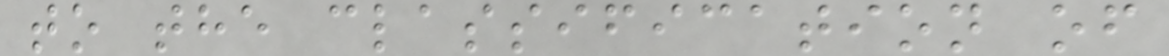to the classification of
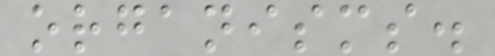organisms.
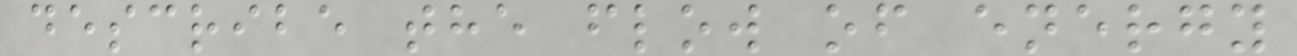describe the flow of energy
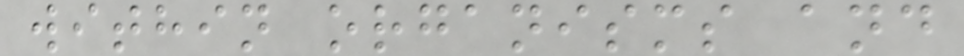within organisms and
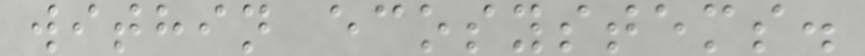within ecosystems.
